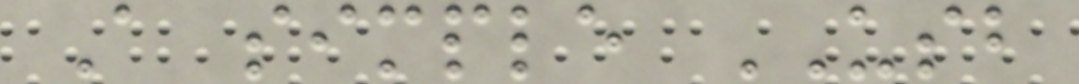A simple USB
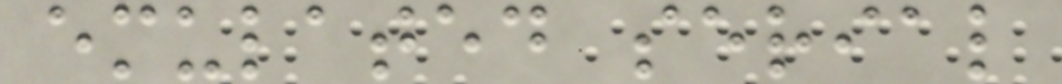emulated serial
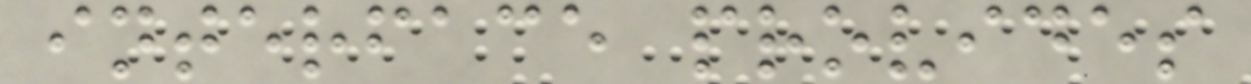interface provides
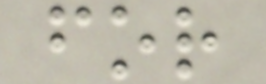for
